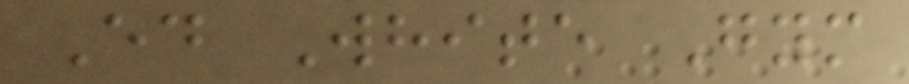Ed White Gym
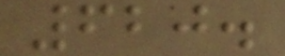620.
